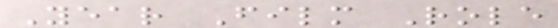Year Film Role
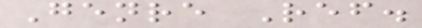Genre Ref.
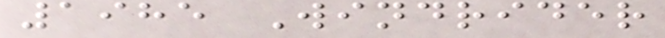1985 Windrider
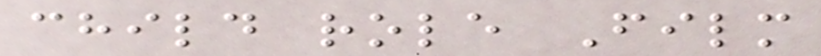child role Film
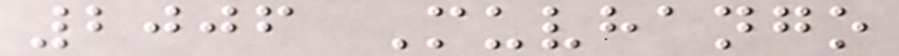2006 Muvhango
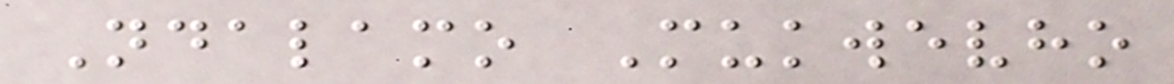Ndalamo Mukwevho
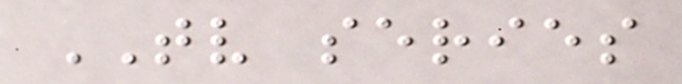TV series
